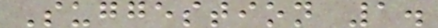Suggestion 1.
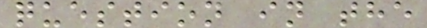question in the
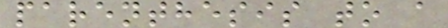parenthesis to a
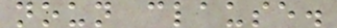noun clause.
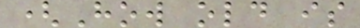(How old is
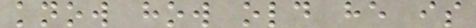know how old he is
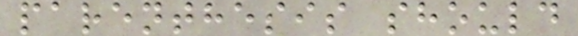parenthesis should
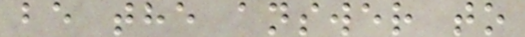be the answer to
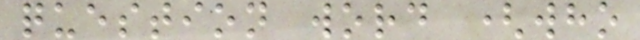question word (who
